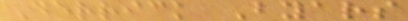Derrick Byars
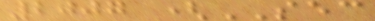2007 (SEC
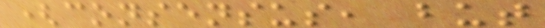(consensus, but
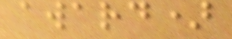award)
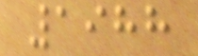1988
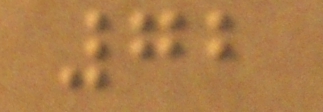72
